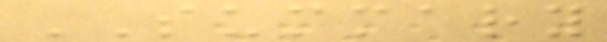SUMMARY
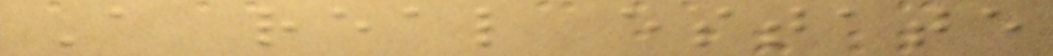A real estate
